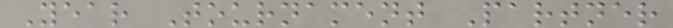Year Tournament Partner
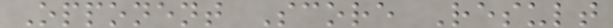Opponent Score Result
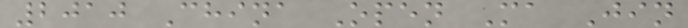2010 China Open Ma Jin
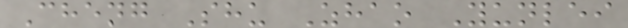Cheng Shu Zhao Yunlei
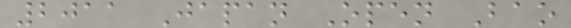2011 Japan Open Bao
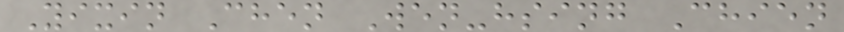Yixin Chen Wen-hsing Chien
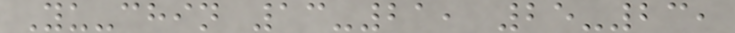Yu-chin 13-21, 25-23,
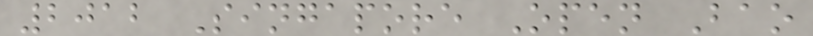2012 Singapore Open Bao
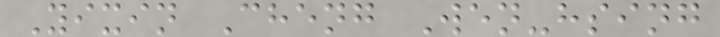Yixin Cheng Wen-hsing
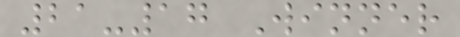21-17 Winner
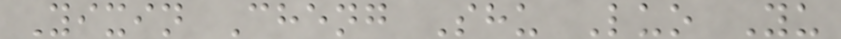Yixin Cheng Shu Luo Yu
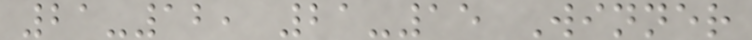21-12, 21-15 Winner
